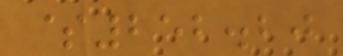$252.20
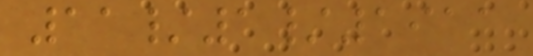11/1/1911
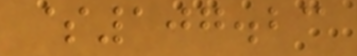$107.23
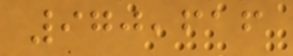970,616
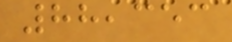88,353
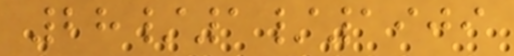28/1/1909
